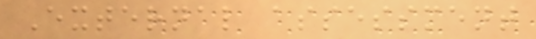External assessment
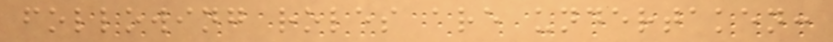following roles are undertaken:
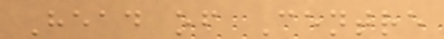Head of Centre
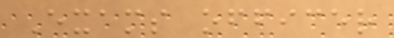Exams officer
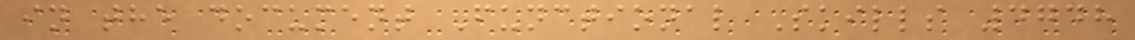in the document Functional Skills 4748
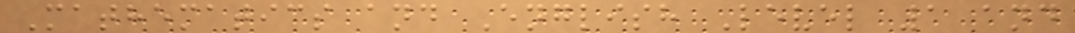Mathematics and English Level 1 and
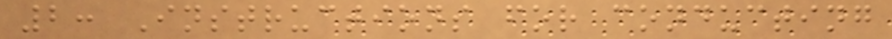2: Instructions for conducting
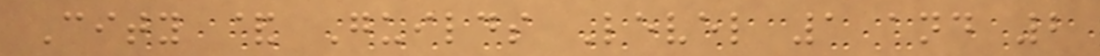City & Guilds Level 1 and 2
